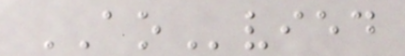AOvied
